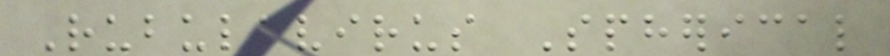Rubulavirus Spherical
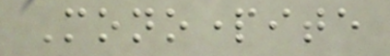Monopartite
